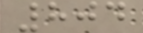804
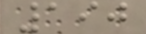190
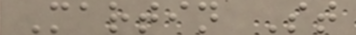Martin St
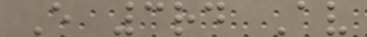E 3rd Av
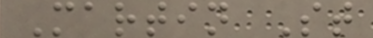Martin St
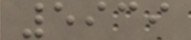5939
